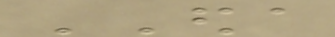EDA
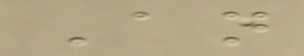An
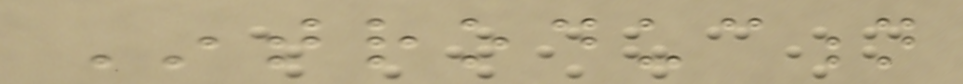Introduction
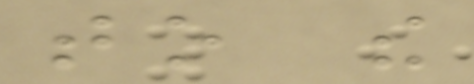to the
